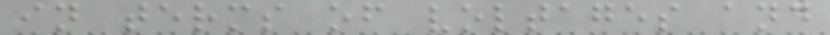in terms of voltages and
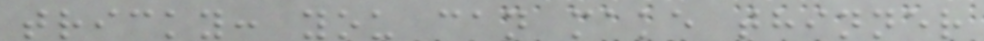tricky: you can make thinner
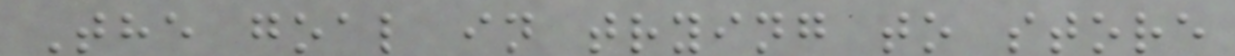The goal in trying to store
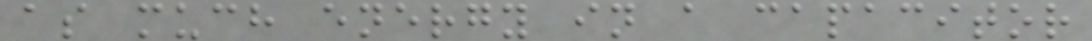as much energy in a capacitor
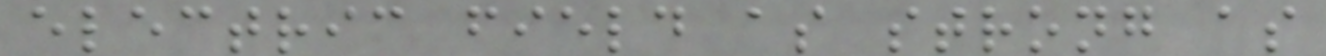electric field as strong as
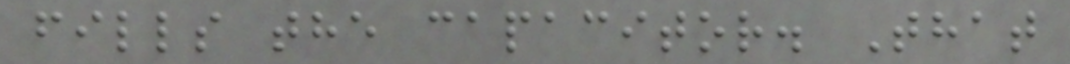fills the capacitor. That
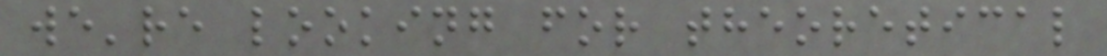we're looking for theoretical
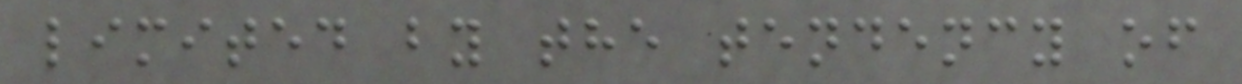limited by the tendency of
